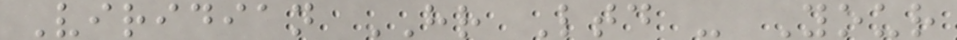Viridian HR Ltd - Your
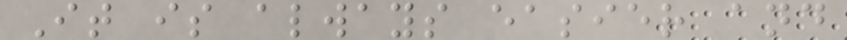It is always easier and
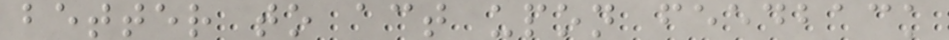better to act upon feedback
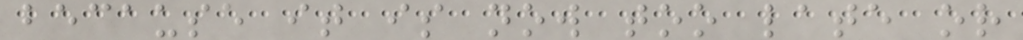because it is now too late or
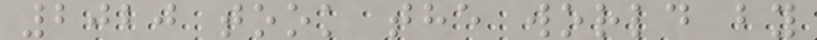2020 took the world by
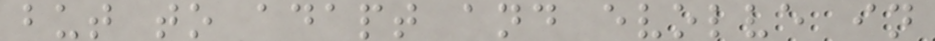but to adapt and evolve in
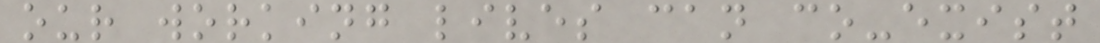our working lives can co-exist
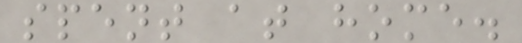spent at home.
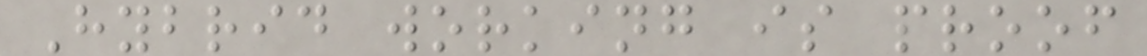Hybrid working is proof
